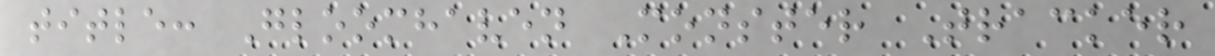title: Gloomhaven Monster Tracker
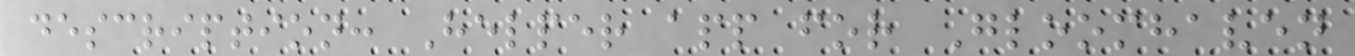description: Helper app for Gloomhaven
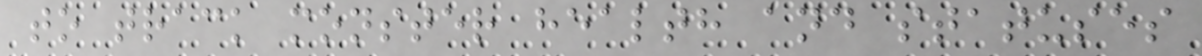to track monster health and statuses
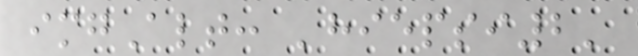imgAlt: 'hiepsi2'
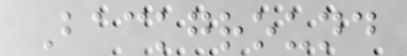Background
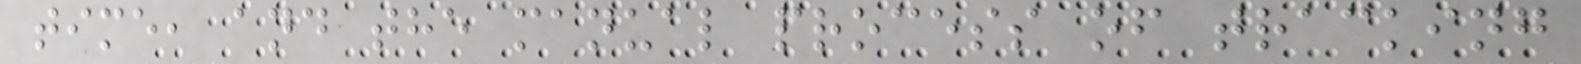time, and the manual process of tracking
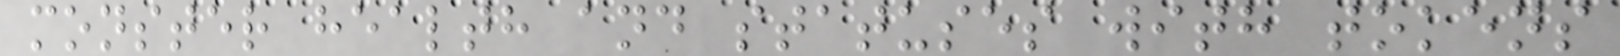monster health and statuses with tokens
